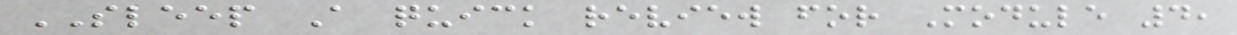SLEEP A quick review for Module 4,
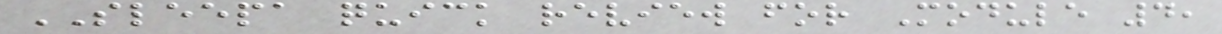SLEEPA quick review for Module 4,
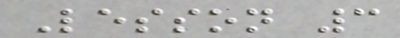Lesson 3
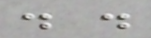. .
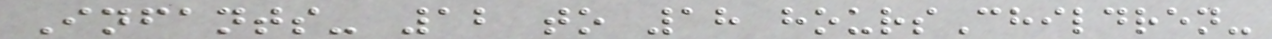Infants- 12 to 18 hoursChildren-
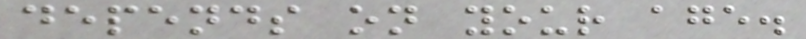depends on your age.
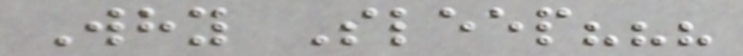Why Sleep???
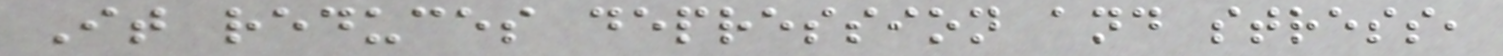It reduces depression and stress,
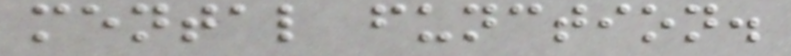mental function.
